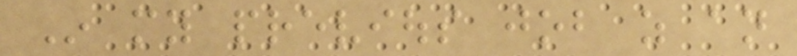In my previous job as an
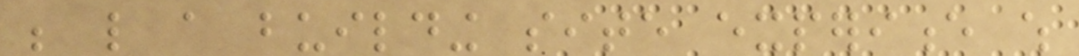be like a building site experience which
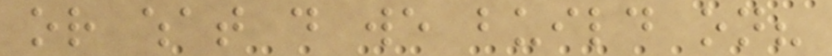or what do we build on?
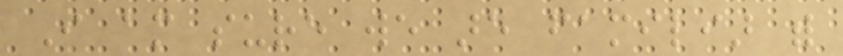I am sure we are familiar with
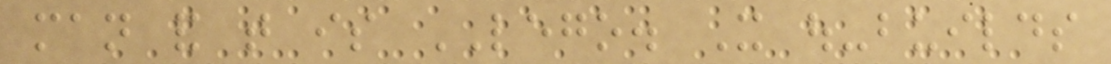man and that is LEGO. It out-builds
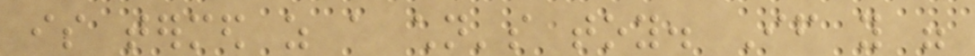is termed as a children's toy. If you were
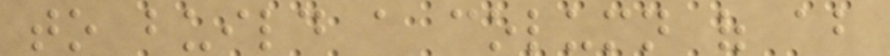to build a column of about
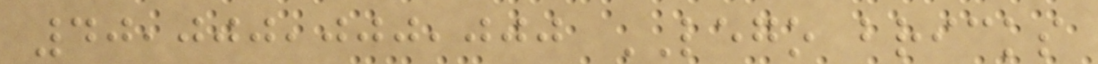40,000,000,000 LEGO bricks
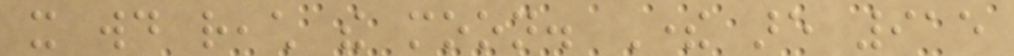it would reach the moon. There are 915
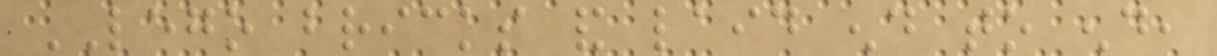LEGO bricks and laid end to end,
